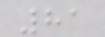81
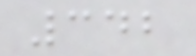342
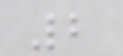2
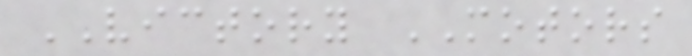VICTORY MOTORS
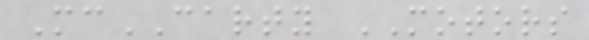McCARTY MOTORS
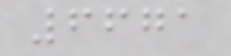6671
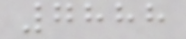7888
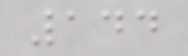144
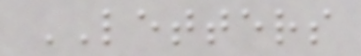LETTERS
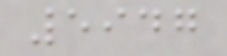5947
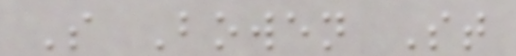S Bowen St
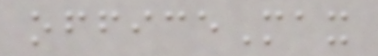officeMax
